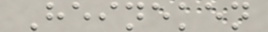Heineken
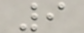9
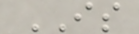IS
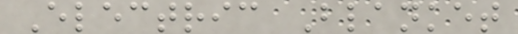Electric Blanket
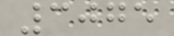3075
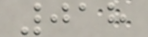018
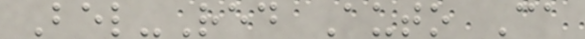Bel-Red Auto Ca
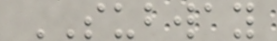SUBWAY
